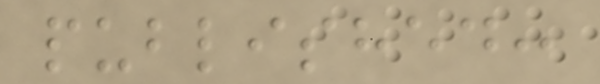published:
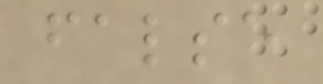false
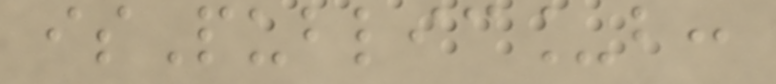isPublic_b:
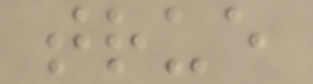true
